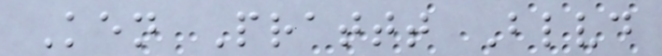Ken Prattt Blvd
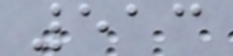513
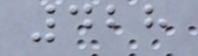428
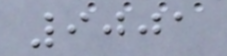9001
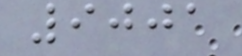9001
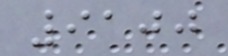9100
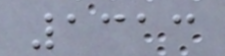1313
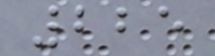225
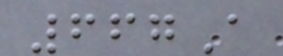667A
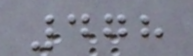478
